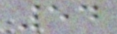54
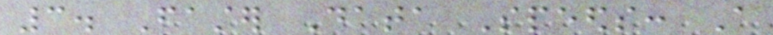3. Faster Data Speeds: A
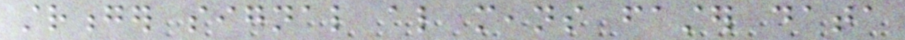stronger signal also means faster data
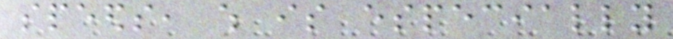speeds, which is especially
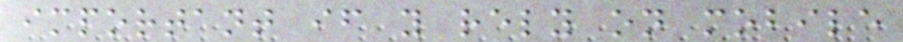important if you rely on mobile
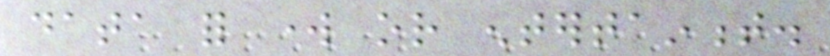data for work or entertainment.
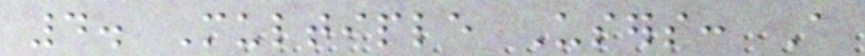4. Multiple Users: A
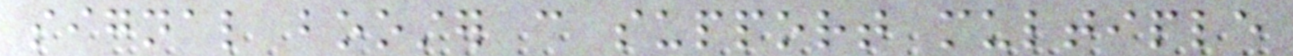signal booster can support multiple
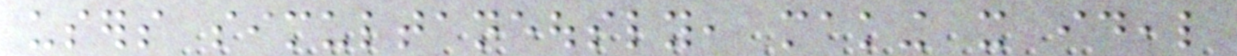users simultaneously, making it ideal
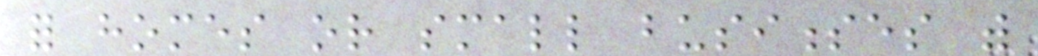for homes or small businesses with
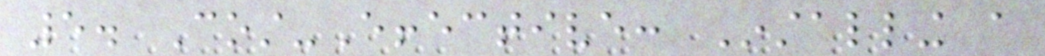5. Cost-Effective: Installing a
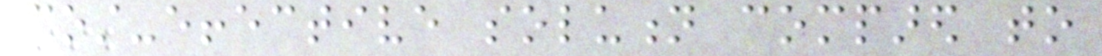cost-effective solution compared to
